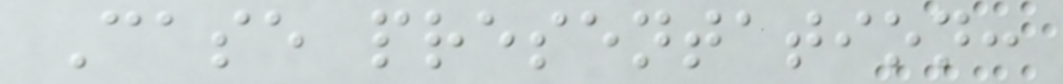Case presentation:
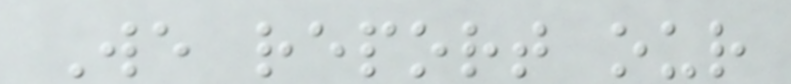We report our
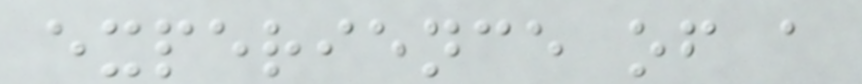experience of a
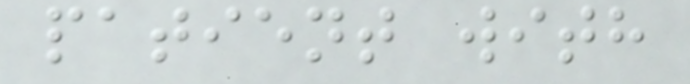patient with
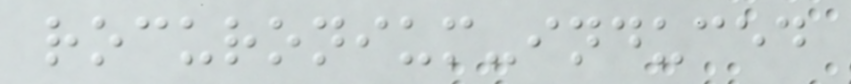rocuronium-induced
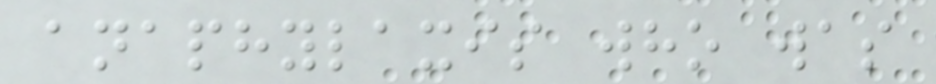anaphylaxis who was
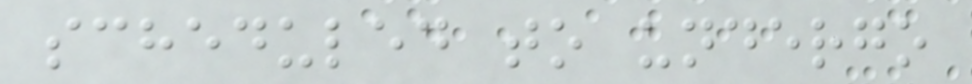scheduled to undergo
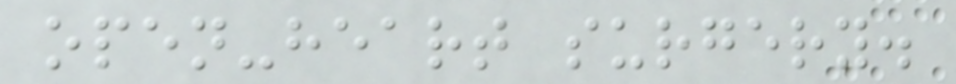open-heart surgery.
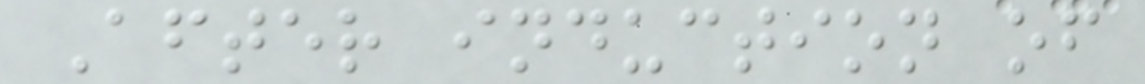After induction of
